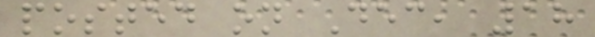posted on Dec, 18
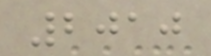2010
